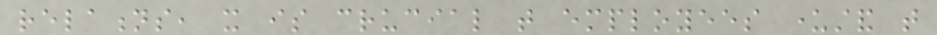relations, it is crucial that employees understand that
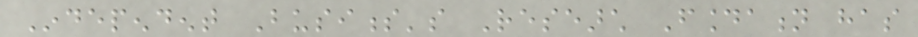Independent Business's Research Foundation has
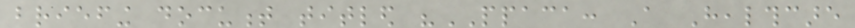briefing document titled "PPACA: A Healthcare
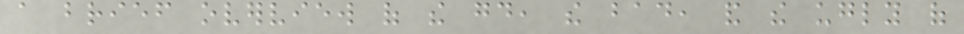a brief overview of the good, the bad, and the ugly of
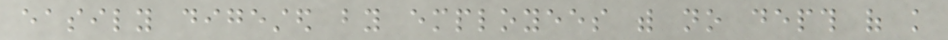easily digested by employees with no depth of knowledge
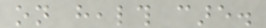on health care.
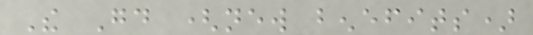The Good (new benefits)
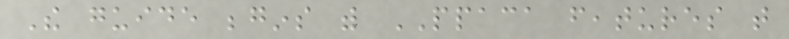The guide begins with PPACA features that
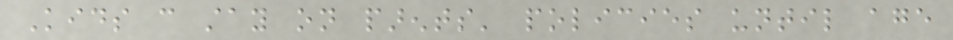Kids can stay on parents' policies until age
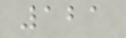121
